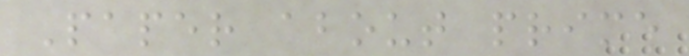Paper about prime
